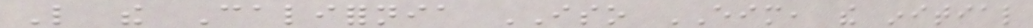Like the California ISO EIM, the initial
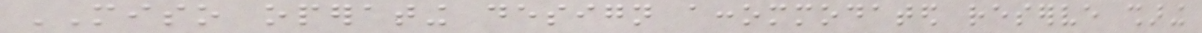MISO operating design accommodated reserve sharing
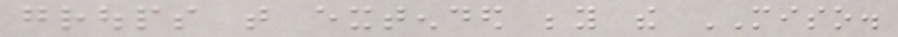groups that extended beyond the MISO.
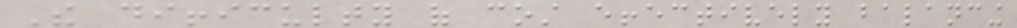The difficulty of cost effectively balancing
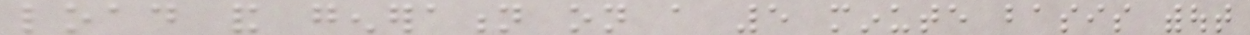load and generation on a 5 minute basis without
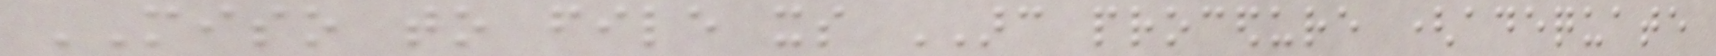MISO to file its ARC procedure (adequate
